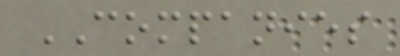COMPANIES
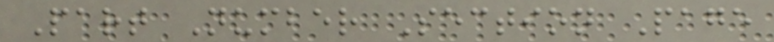Part Number Section Page
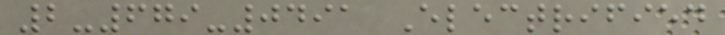2-679-0491 Electrified
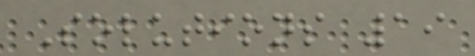Solutions 19
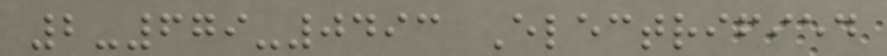2-679-0493 Electrified
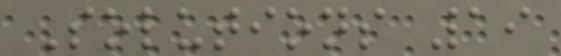Solutions 19
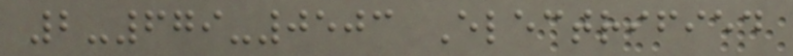2-679-0503 Electrified
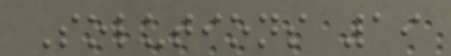Solutions 19
